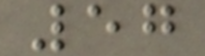57
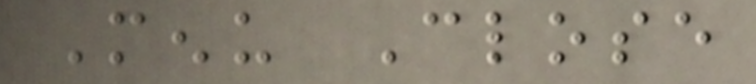Menu Close
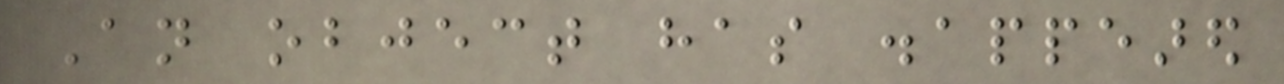An object has disappeared
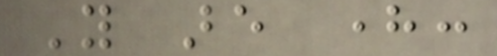You are here:
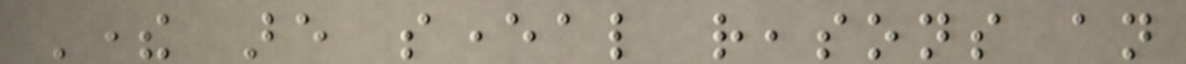There are several reasons an
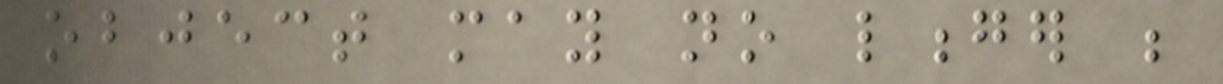object may no longer be
